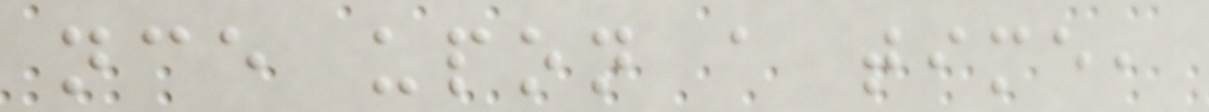nce upon a time,
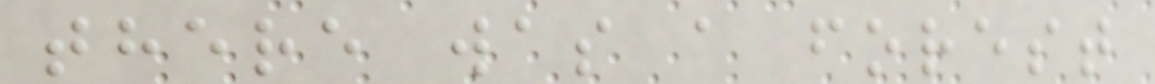there was a forest
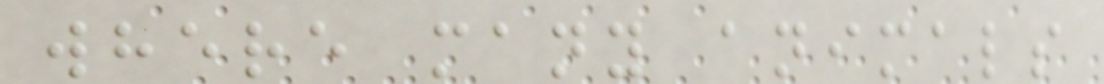where many animals
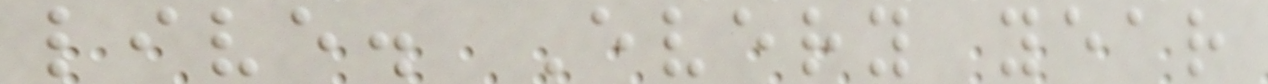live. Every year
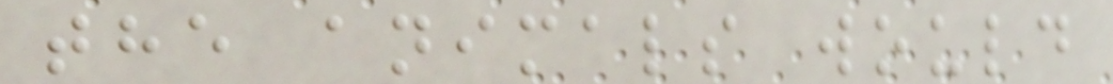the animals would
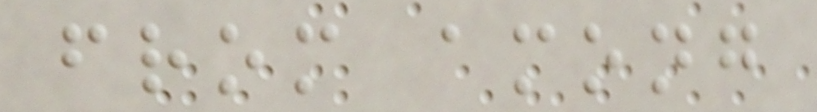from among
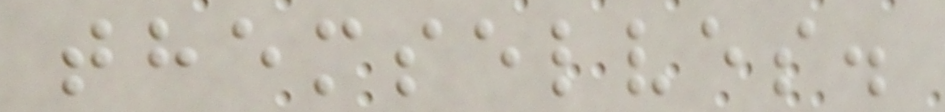themselves.
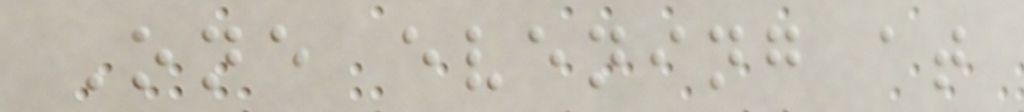One evening at
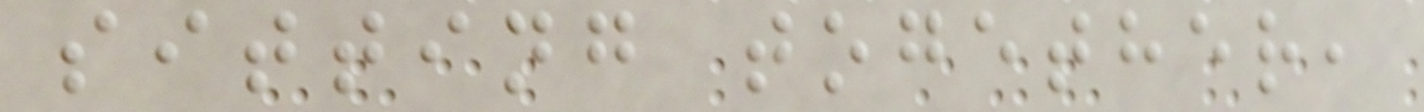sitting together,
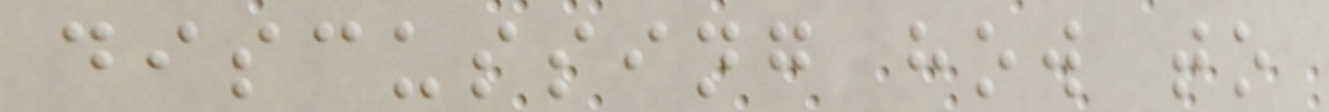discussing how to
